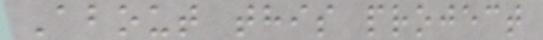About this project
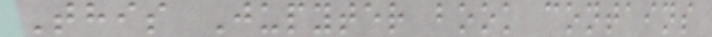This Jupyter book contains
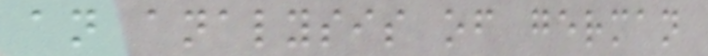an analysis of german
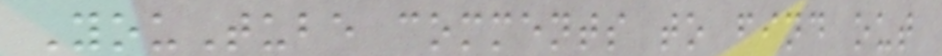YouTube comments to find out
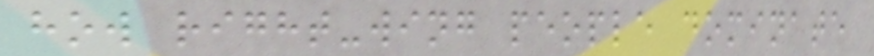how right-wing people dominate
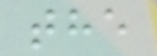the
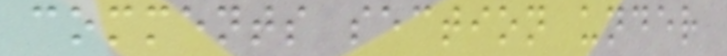comments section under
